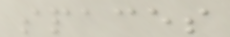spaces
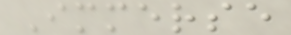Immerse
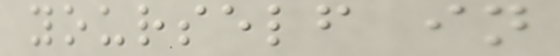yourself in
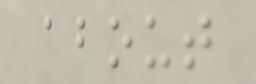about
